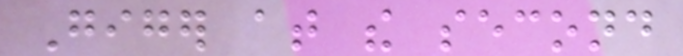Giger at the second
